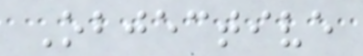Objective
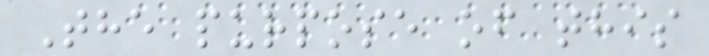The purpose of this
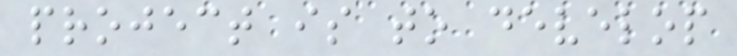project is to develop
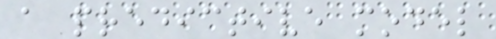a predictive model
